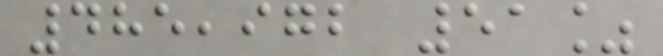485,972 51%
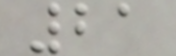21
